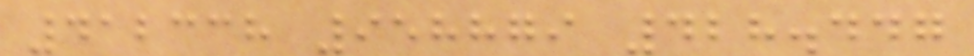412338 958879 428.447
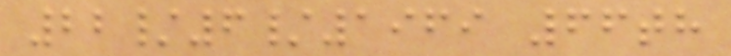22/6/1969 66th
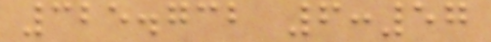325.732 6:57
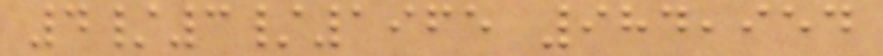4/3/1965 984,954
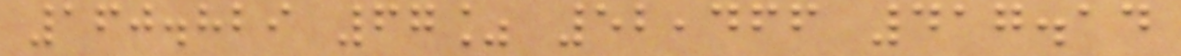160.829 67% 52,466 417.14
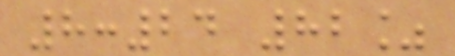8:24 82%
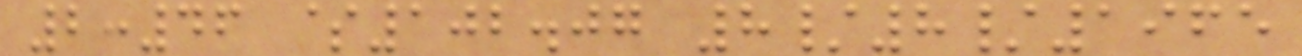2:46 $102.07 8/8/1965
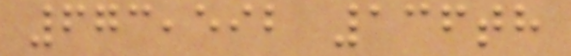673,592 136th
